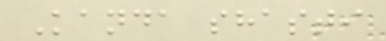Kanda shasti
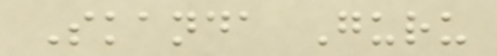Skanda Guru
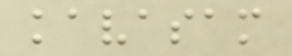kavasam
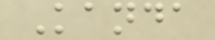Kanda
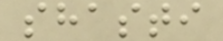shasti
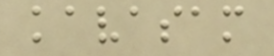kavasam
